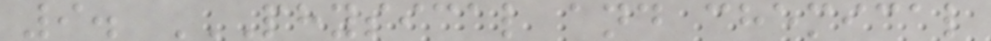9. PHYSICAL AND CHEMICAL
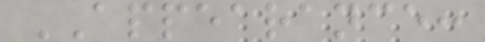APPEARANCE:
